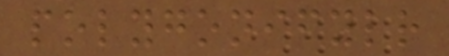polygonifylr
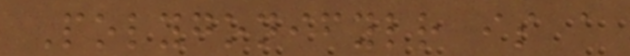Polygonifylr is a
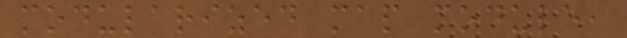modularized map module,
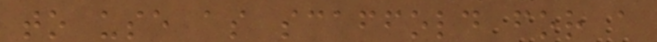to use as scaffold for a
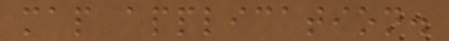map application.
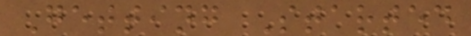Getting Started
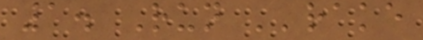1. Run ''rake
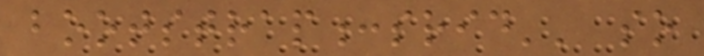bootstrap:srid'' so
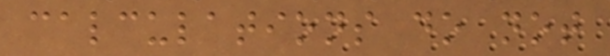calculations do not
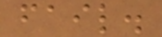fail.
